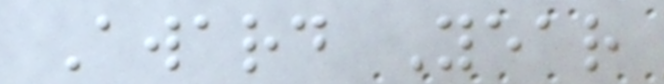Award Year
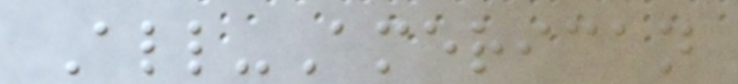All-American
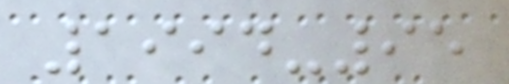1994-95
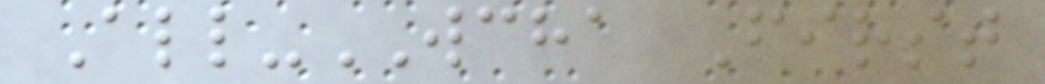All-WCHA First
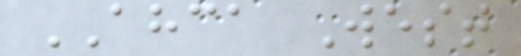AHCA West
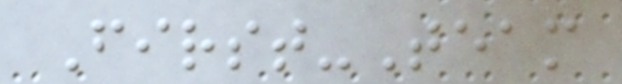First-Team
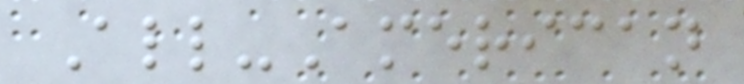All-American
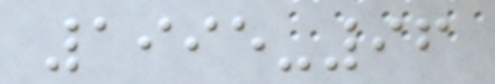1995-96
